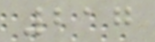217
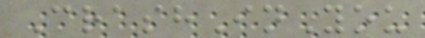CrashInYou
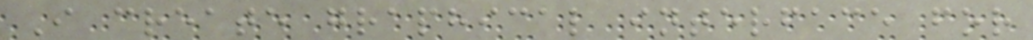I create graphical interface for
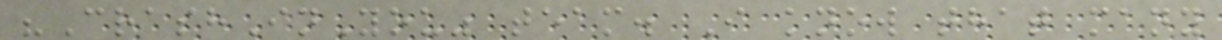"CrashInYou" team. I know that many
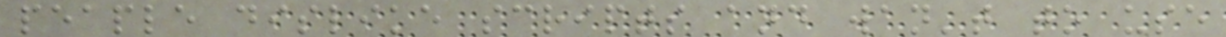peaple dislike scripts and wan't to use
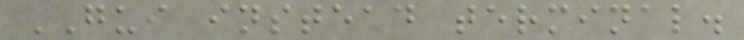GUI instead terminal.
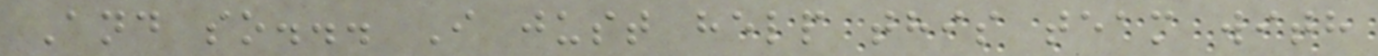And so... I just help this team with
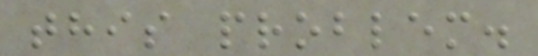this problem.
